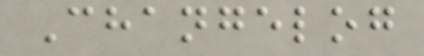Changelog
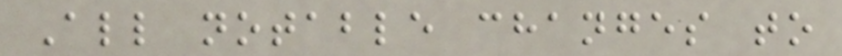All notable changes to
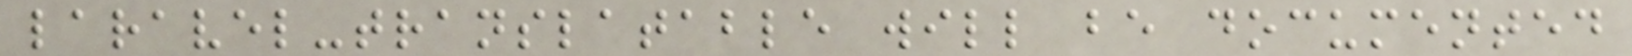laravel-translatable will be documented
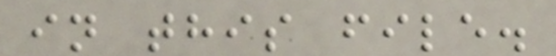in this file.
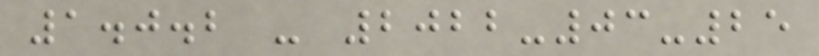1.0.2 - 2022-03-25
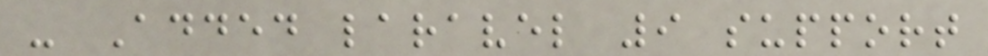- Added laravel 9 support
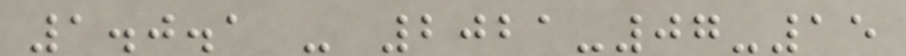1.0.1 - 2021-07-15
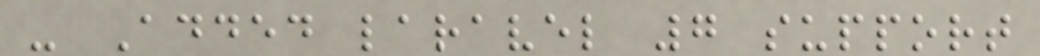- Added laravel 7 support
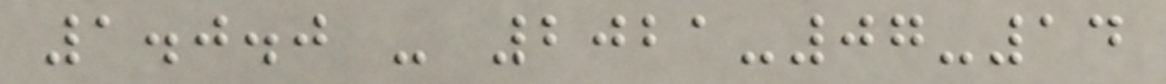1.0.0 - 2021-07-14
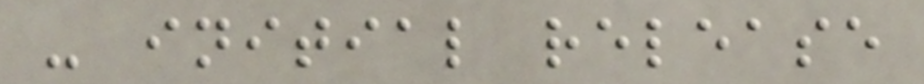- initial release
